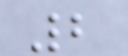2
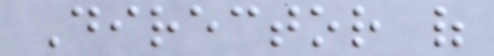Director of
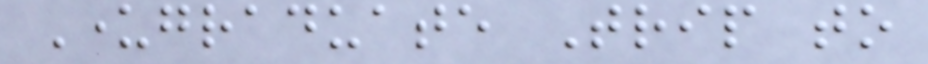Undergraduate Trip to
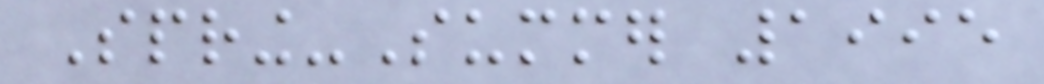Spring-Summer 1995
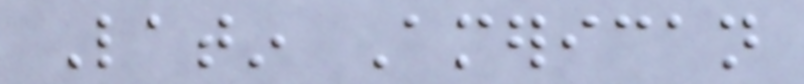Latin American
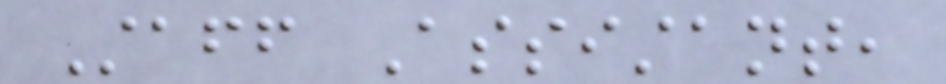Staff Assistant,
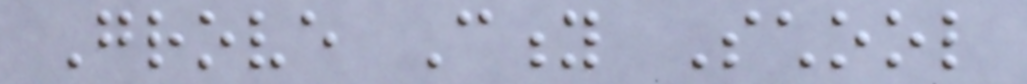Grove City School
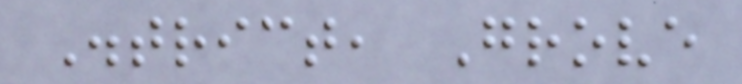District, Grove
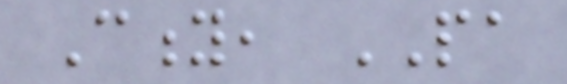City, PA
